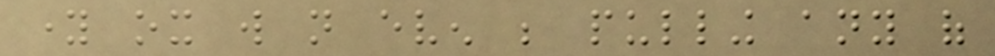young ox will not even be pulling any of
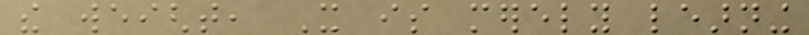the weight, It is merely learning
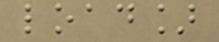load]
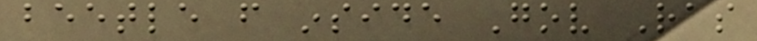beetle from inside Gov Ras
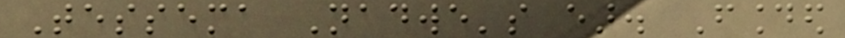Tessema Nadwe's ear. Founded
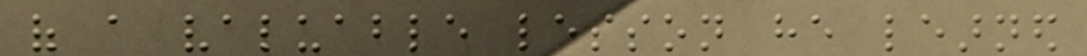of a valuable lesson he learned
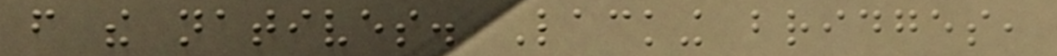from the natives. Lacking bridges,
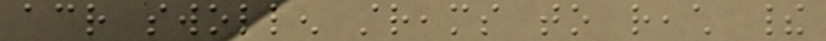across swollen streams to reach their
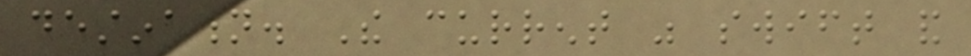destination. The current was swift and
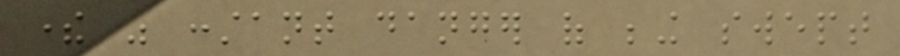there was constant danger of being swept
